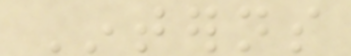Interns
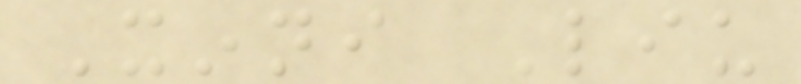Xinni Liu
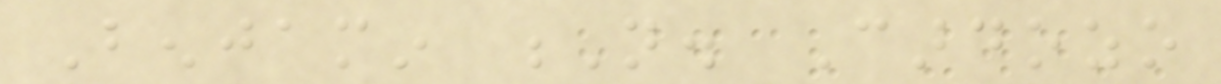Benjamin N. Cardozo
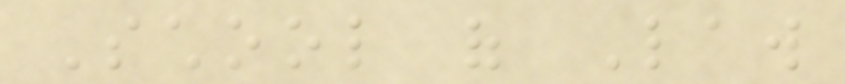School of Law
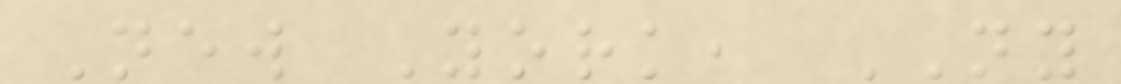New York, NY
